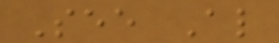See Also
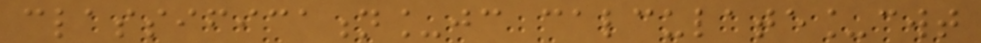classification_jc calculate_cwt
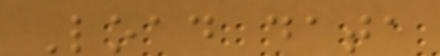Load data
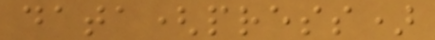data(press)
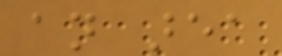an area
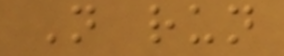Not run
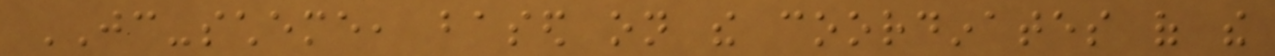JC-scheme, based on the coordinates of the
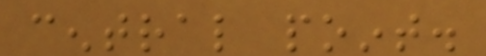central point.
